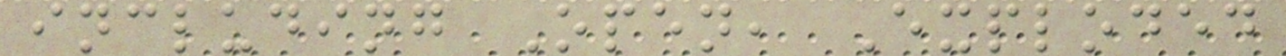including Open, Exploded
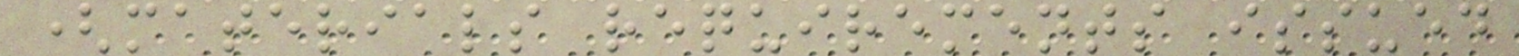(materials requirements issued
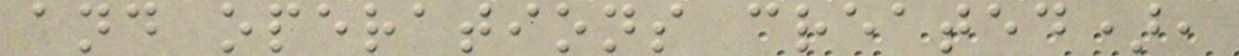and operations created),
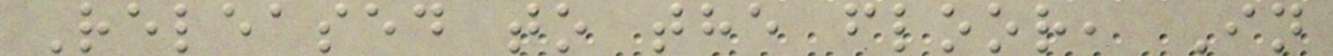Released to the floor, In
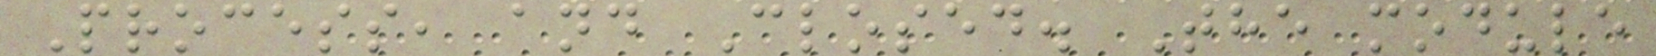Process, and Closed. The module
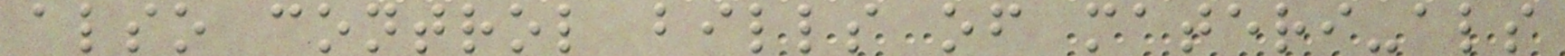also control bills of materi-als
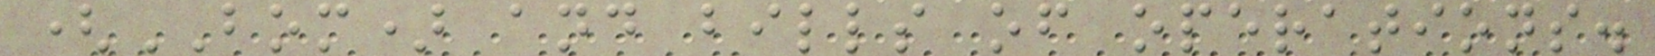(BOM) and bills of operations.
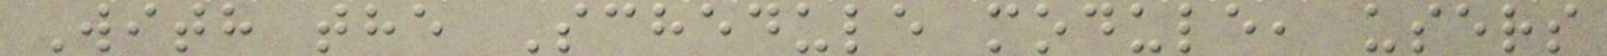With the Schedule module, users
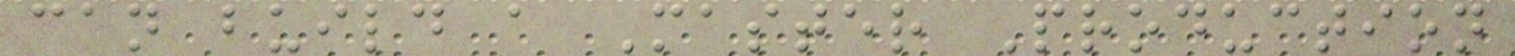can build a Master Production
